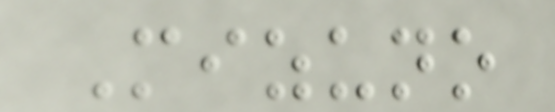Mizuno
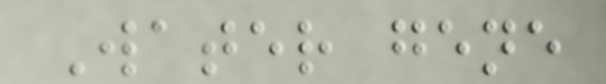Water gene
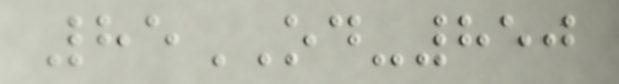85OD-850
